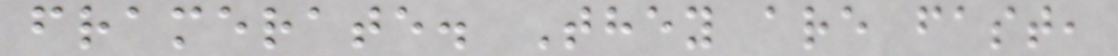framerate. They are fast,
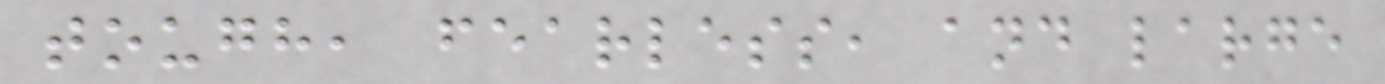tough, fearless, and large
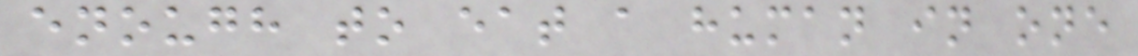enough to eat a human in one
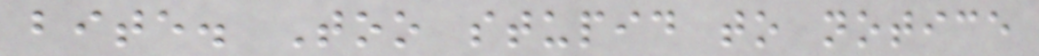bite. Too stupid to notice
